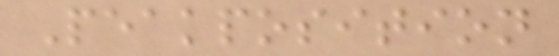Peakposition
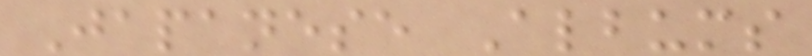Japanese Albums
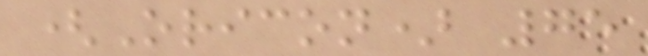(Oricon) 75
